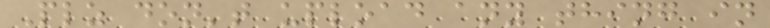Plz don't upload any thing in
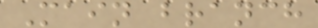Main branch
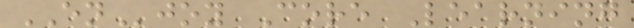ENjoy Core Learning
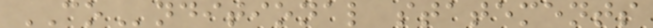COnditional statements
